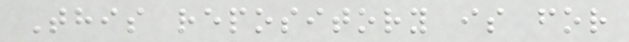This repository is for
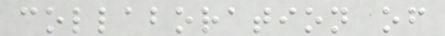collaboration of
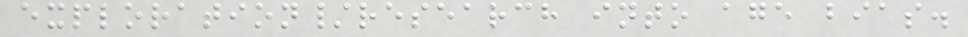exploration/research into age bias.
